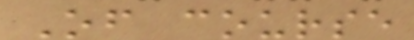Of course
